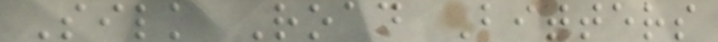Silk Road Bitters
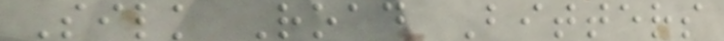Silk Road Bitters
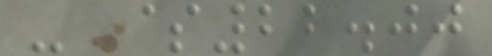- $22.00
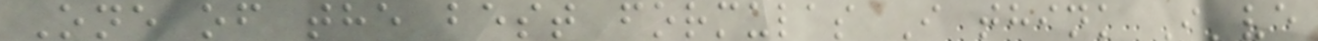One of the best formulas I think I've
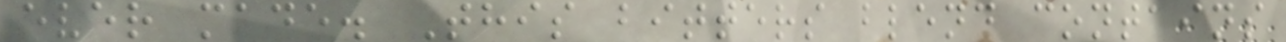ever made. This bitters blend contains
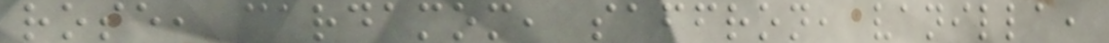rose, cardamom, saffron, vanilla,
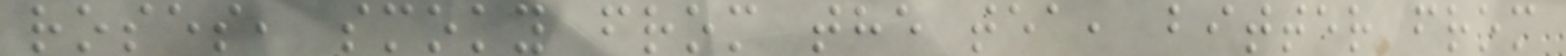roses, smoky from the tea, bitter from
